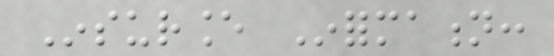Insurance Information:
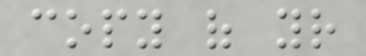copy of your
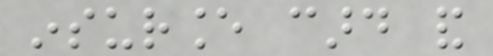insurance card and
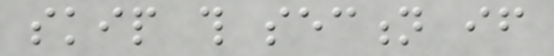skip this section if
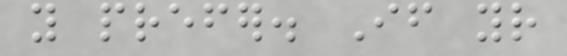you prefer. If your
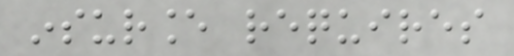insurance requires
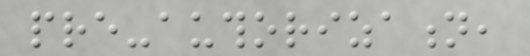pre-authorization,
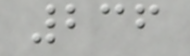236
